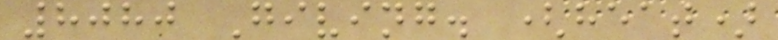8080 Giving. (heat)
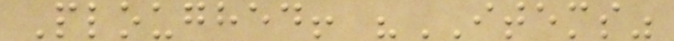Ploughed! "ITEMS"
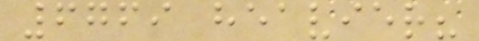6769 heavier?
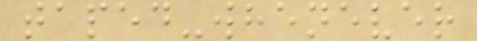taped-whenever
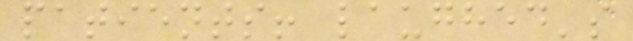patients! laughed's
